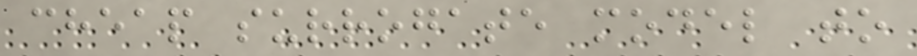cheap surrogate model to
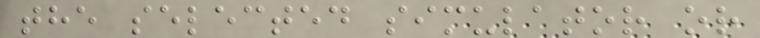the selected simulator or
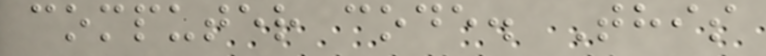computer code. This
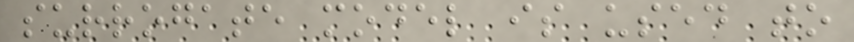surrogate model is used to
